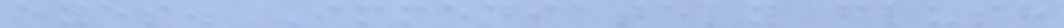eyes. Immediately flush
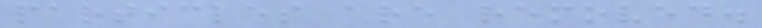particles are removed.
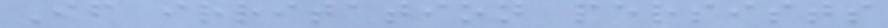If irritation persists
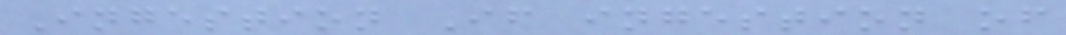Ingestion If ingestion of
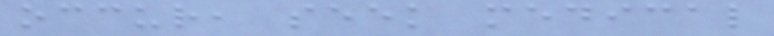occur, seek medical
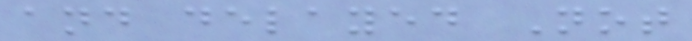and delayed Not
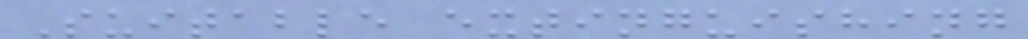Suitable extinguishing
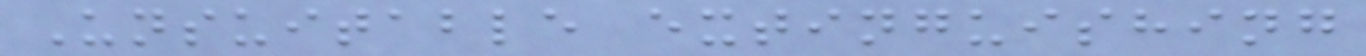Unsuitable extinguishing
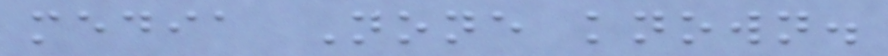media None known.
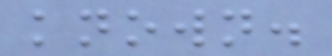known.
